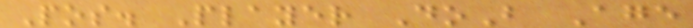Pos. Player DoB Age
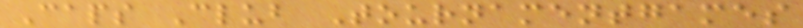Caps Club Tournamentgames
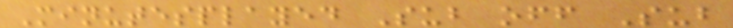Minutesplayed Sub off Sub
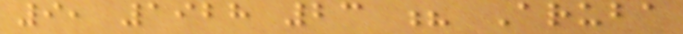9, 1928 23 ? Aruba
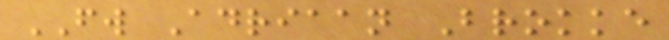FW Adriaan Brokke
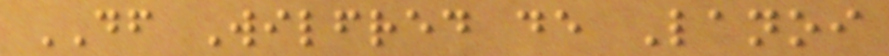DF Wilfred de Lanoi
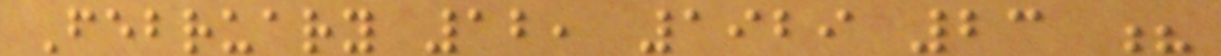February 12, 1929 23 ?
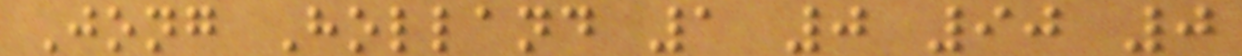Jong Holland 1 0 90 0
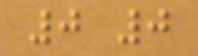0 0
